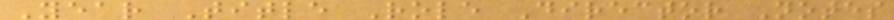Year Title Role Director Notes
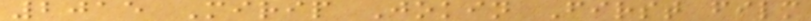2015 Mirip Jokin First film
